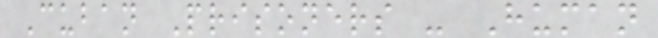Cuban Prisoners - Human
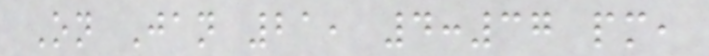On Jan 21, 4:37 pm,
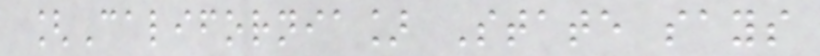[California] State says
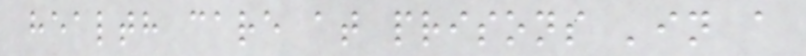health care at prisons 'in a
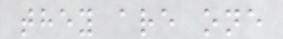they are one
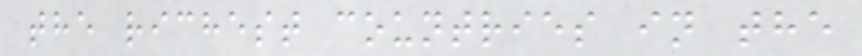the richest countries in the
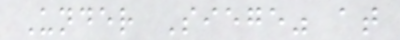Under Siege" at
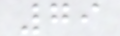79
